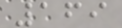169
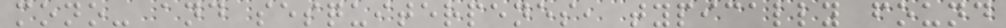mono- and sesquiterpenes, typically found
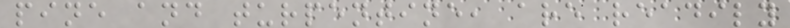pine and turpentine, are readily
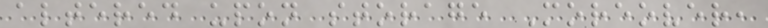altered upon storage Moreover,
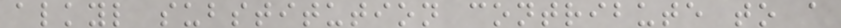alkyl substitution contribute to a
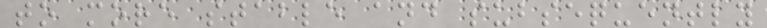to more stable and subsequently
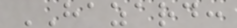HAZARD:
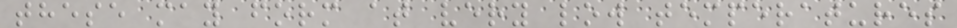these may form at very low temperatures
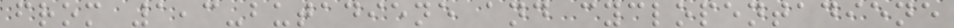from 1,3-butadiene and cyclopentadiene
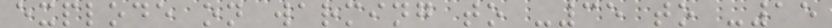explode on warming to -35 to -15
